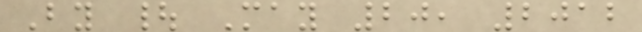By | May 20, 2012
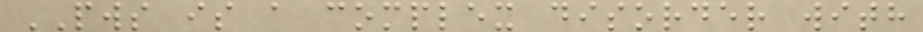PWS is a complex disorder with
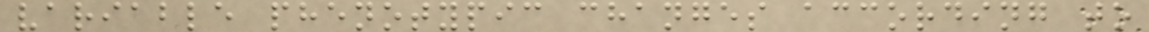variable phenotypic changes according to
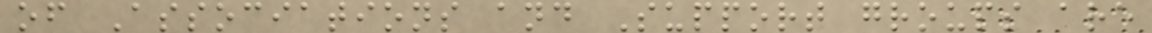of Associations and Support groups are
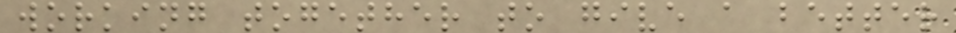working together to give a better
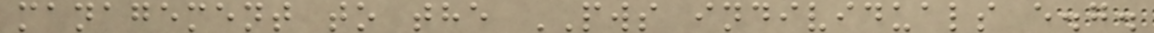management to the PWS individuals e.g.
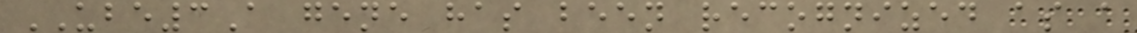UBE3A gene has been recognized as a
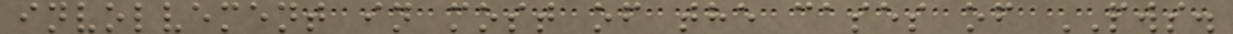involvement in most of the cases of PWS.
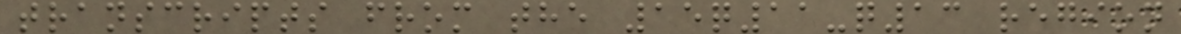transcripts from the 15q11-q13 region
